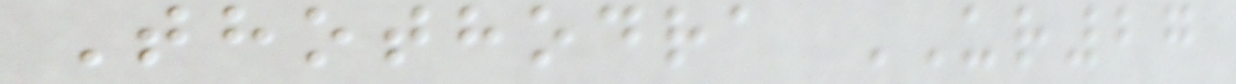Thothodra UR27
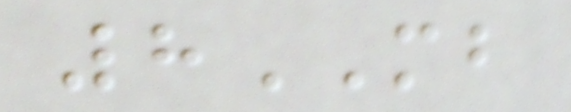8MB
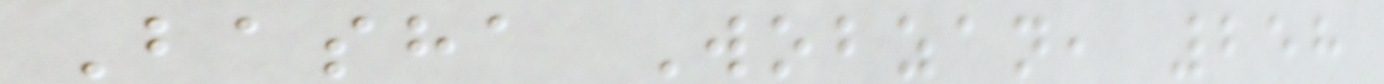Basha Wobzan, 258
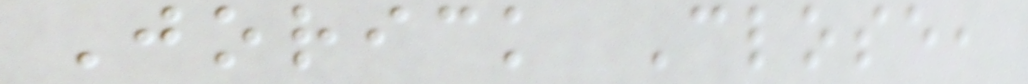Jorick Close,
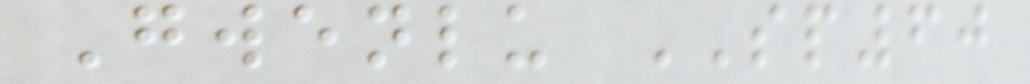Gwenlu SP60
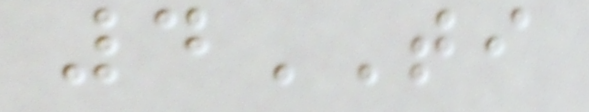4TI
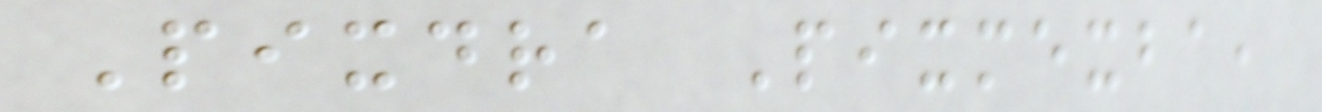Pixdra Pixmexba,
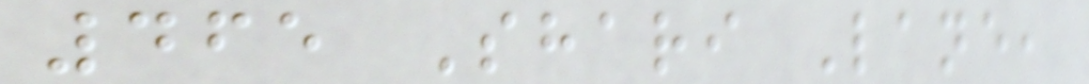465 Shari Lane,
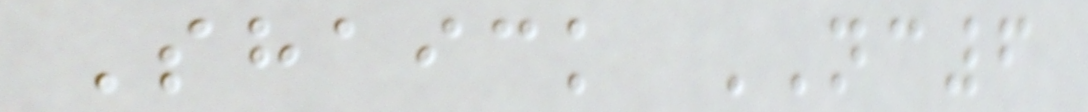Shaick NC6
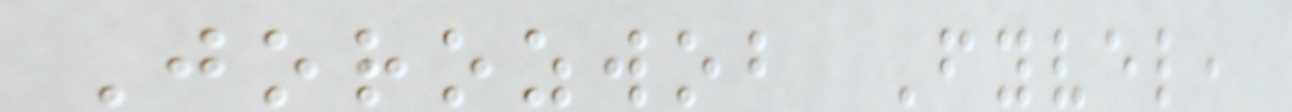Jorozwob Fyvel,
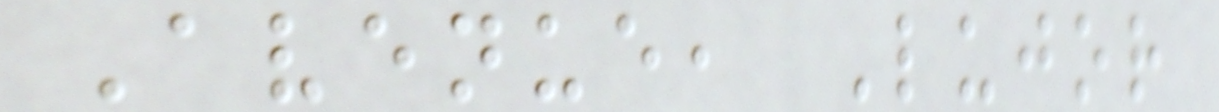Avenue, Lujor
